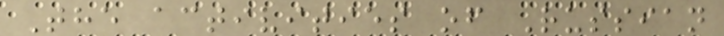The activities of Russian
